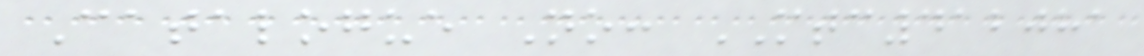Catalogue No: MTC412081
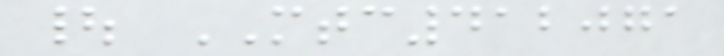| MTC412071
